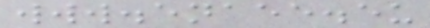www.enaee.eu
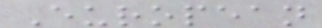European
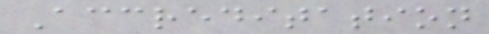Accreditation
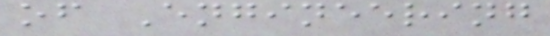of Engineering
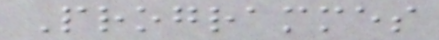Programmes
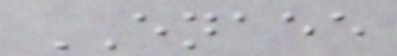ENAEE
